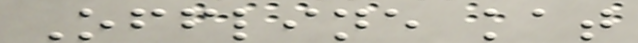Offline kat
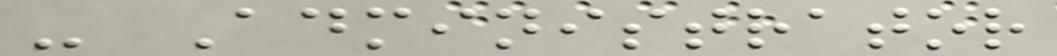- Administrator
